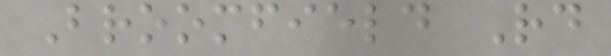Broomfield Rd
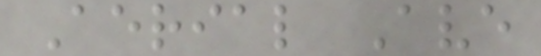Aerial Ave
